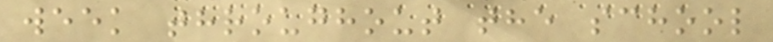week throughout the school
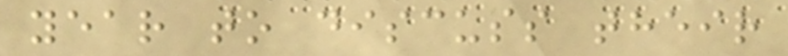year to discuss their
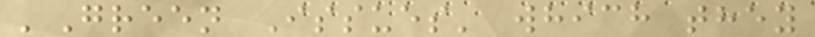'Green Issues' which they
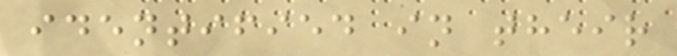identified in their
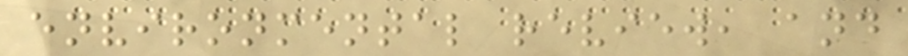environmental review, and
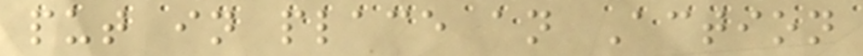put in place an Action
